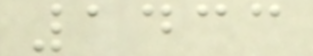1433
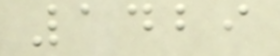1429
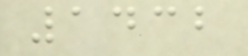1432
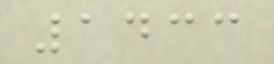1433
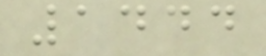1444
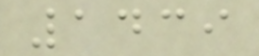1439
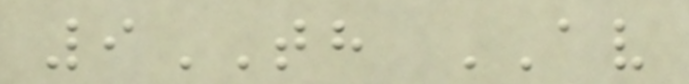9TH AV
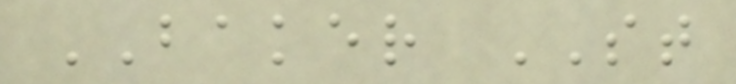BAKER ST
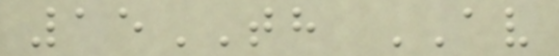15TH AV
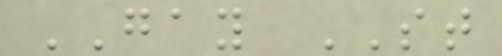GAY ST
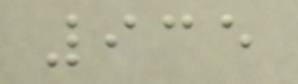935
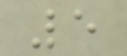5
